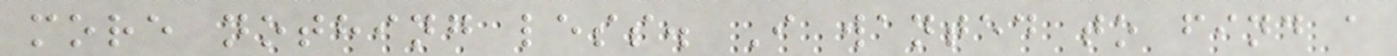more nothing less. I wanted to find a
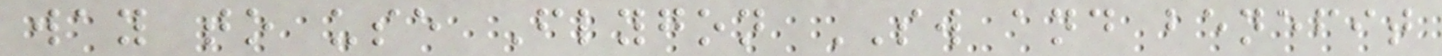way to use Flygon SW and benefit
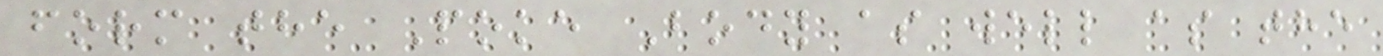form the Poke Body as well as the
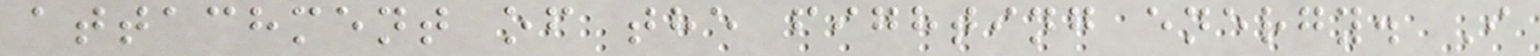attachment of the fighting energy. I
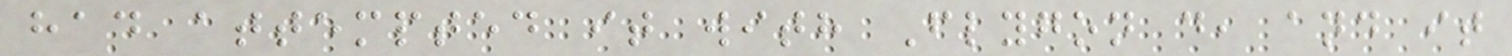had attempted it with Flygon d, and it
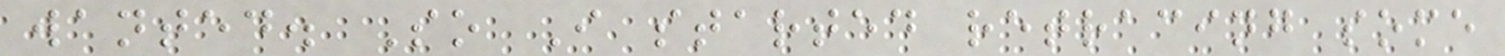wanted. So I started retracing some
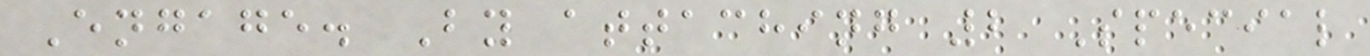Engage. By attaching 2 Special
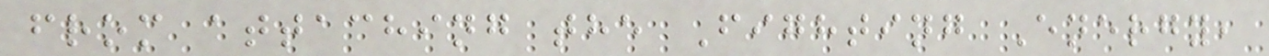from attaching the Fighting Energy,
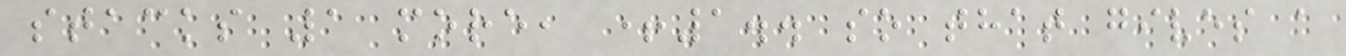stacks 1 more, +1.. so that gives a
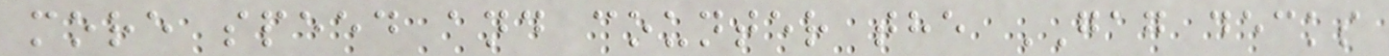more speed and counter the GAG decks
